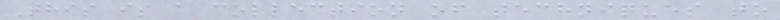This is a collection of techniques to
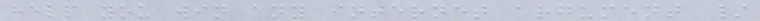help you win any internet argument /
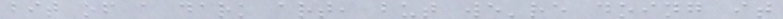bit of a dark art, but we're doing it
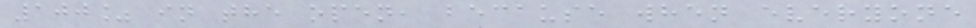100% in the open, because when everyone
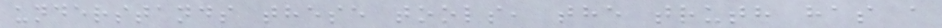understands these tools, the truth has a
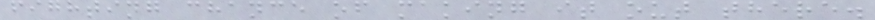fighting chance of making it out there.
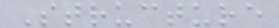Structure
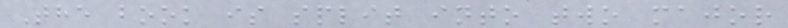The book is split into two major
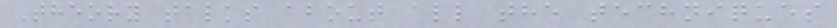Theory talks about all the techniques
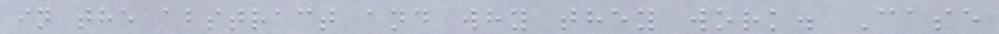in the abstract and why they work. Case
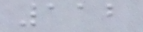112
